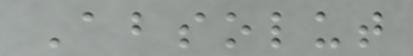Absolut
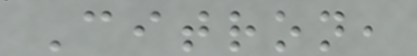Citron,
